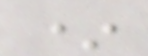*
